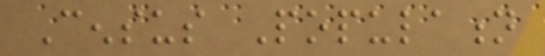Census Population
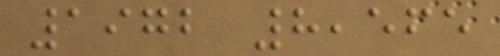1972 8,565
